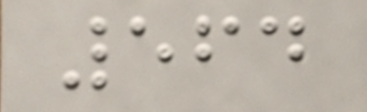564
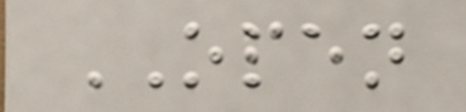OPEN
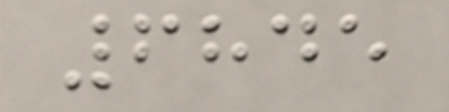6845
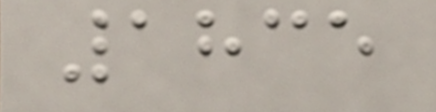1835
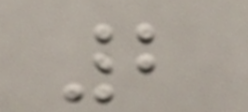2
